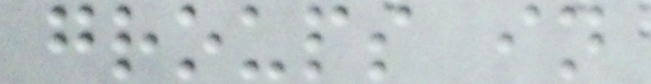groups in
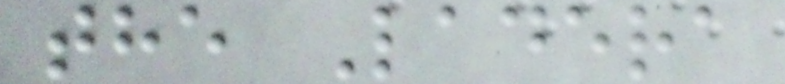the Ladera
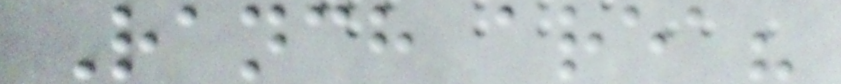Ranch area?
